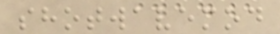shotwavemod
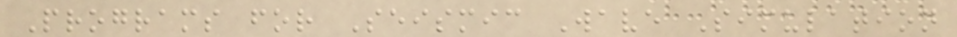Programs for Seismic Wave Simulation
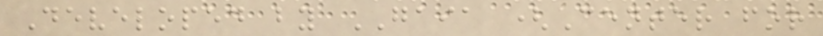Developed by GAIA (Center for
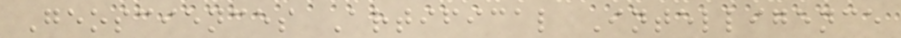Geosciences Artifical Intelligence
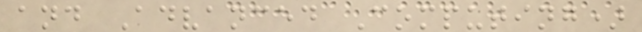and Advanced Computing)
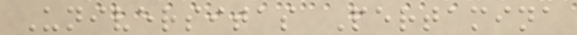Universitas Pertamina
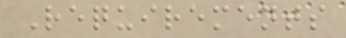Requirements
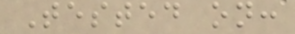Tested on:
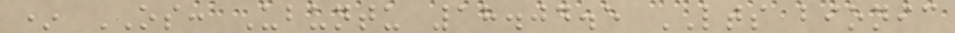* OS: Ubuntu 18.04.5 LTS bionic
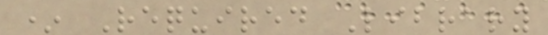* Required Library
